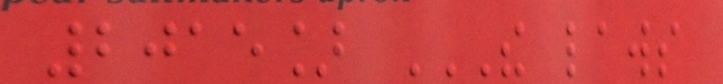2015] THE LAWS
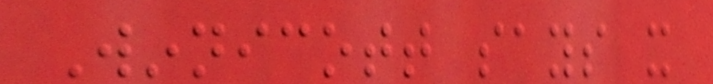Winnicott says it
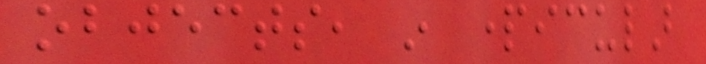objects, in particular
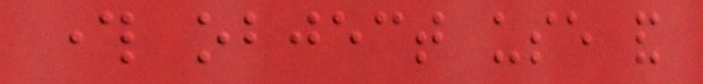through object use and
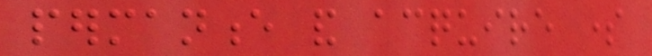permanence and acquire some
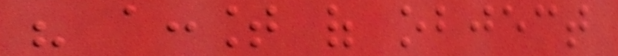his account of object
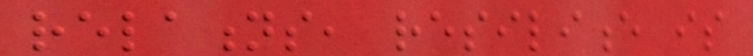relations, resilience is
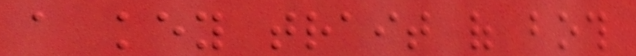a key trait of both
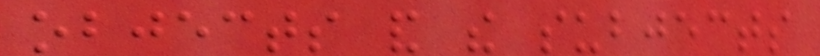objects and the subjects
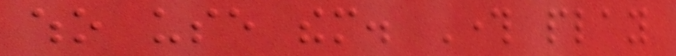who use them. Through play
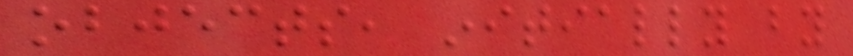objects, initially by
